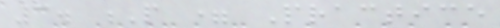3. P = Practice
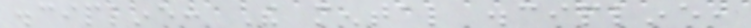discipline: The mental discipline,
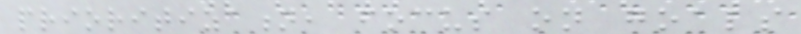prioritization, focus on goals
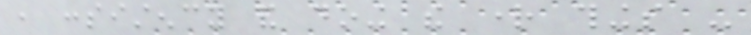, consistency and doing the right things -
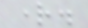right.
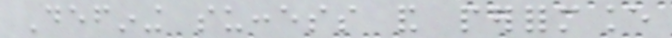Defining success and performance
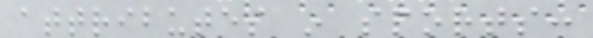attributes in sports:
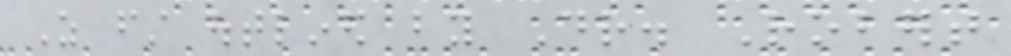As first outlined by Dr. Robert
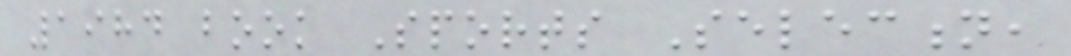1984 book Sports Selection,
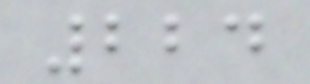224
